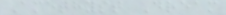Amethyst Dream
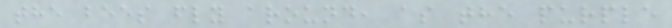the bees fly around, as the purple
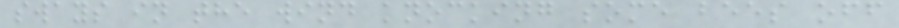sways in the wind knocking some bees off
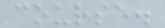course.
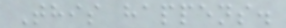This happens.
